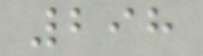298
